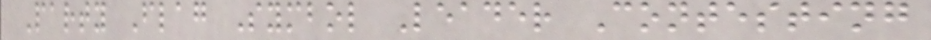Party Flag Symbol Leader Contesting
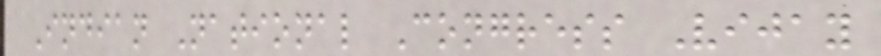Indian National Congress Vijay
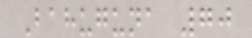Bahuguna 70
